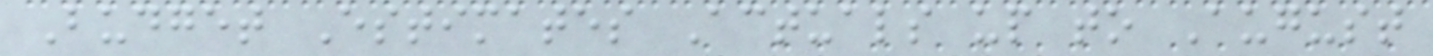Budget Estimates Actuals up to August
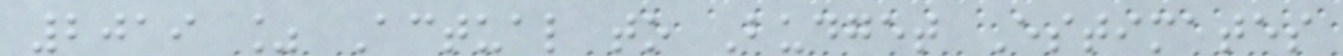2019 % Actual to Budget Estimates
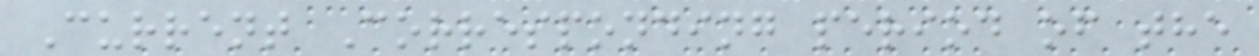Current Corresponding period of the
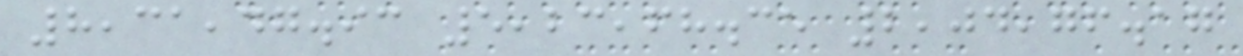8,31,47.93 5,23,68.35 2,04,76.17
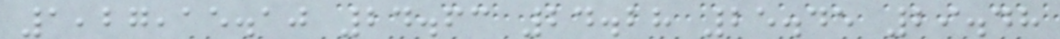1,27,15.10 24.63 24.28 25.45 29.48
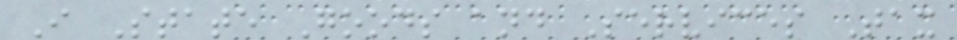I State Goods and Services Tax
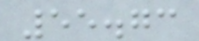55.73
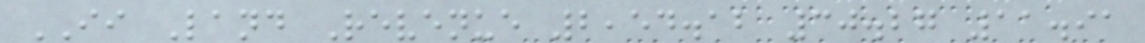II Land Revenue 2,54.12 30.27 11.91
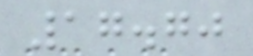17.70
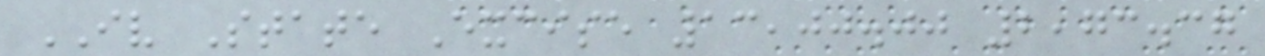IV State Excise 13,00.00 2,73.37
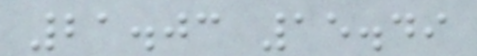21.03 15.49
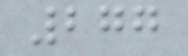277
